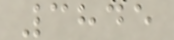3845
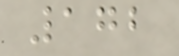172
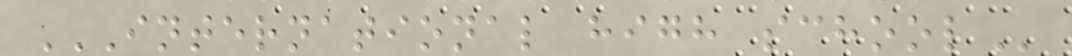INTERNATIONAL HIGH SCHOOL
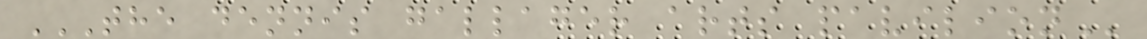THE DENNIS GALLAGER ARTS PAVILION
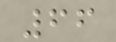66
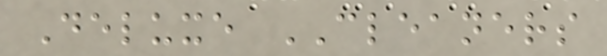Deluxe CLEANERS
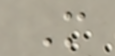M
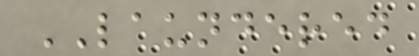LAUNDERED
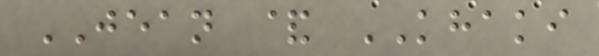JEAN & KHAKI
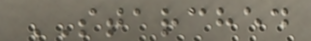STARCHED
